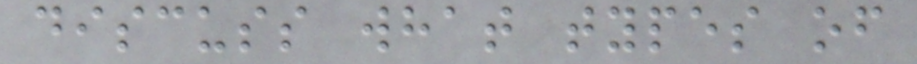discuss what types of
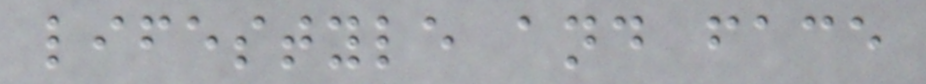lifestyle and face
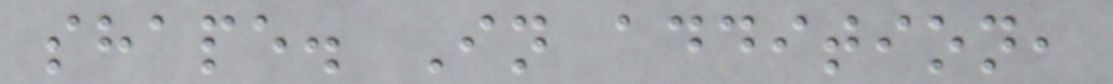shape. In addition,
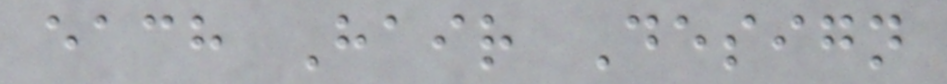each Hair Design
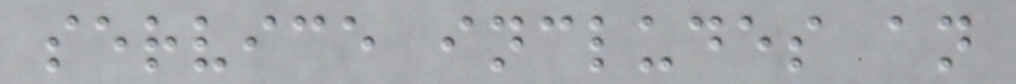service includes an
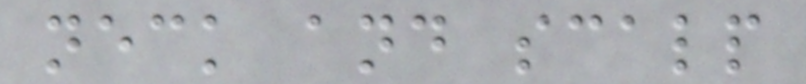neck and scalp
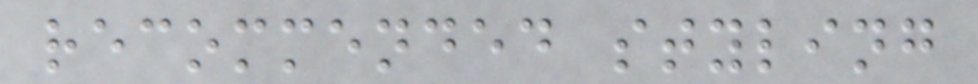recommended styling
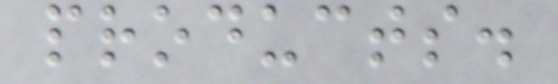products.
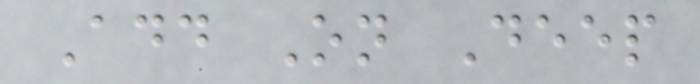Add On Deep
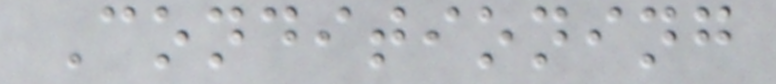Conditioning
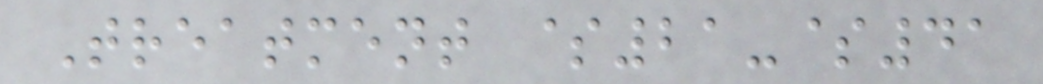Treatment $21-$41
